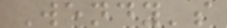Wendy's
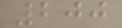200
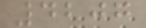4207
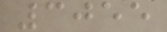3055
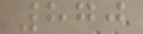870
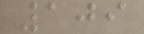109
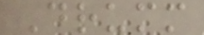Drumm
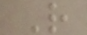R
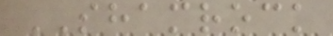SHAMROCK
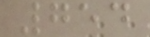754
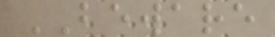BEWARE
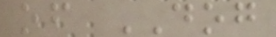of DOG
